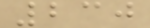230
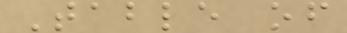Table of
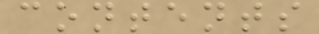contents
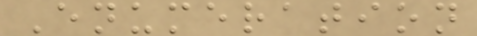Enumeration
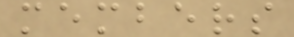members
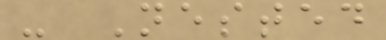- Nested
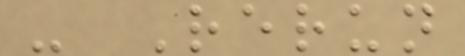- Rerun
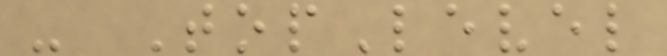- TopLevel
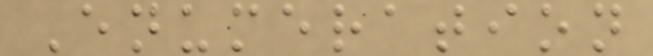Enumeration
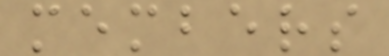members
